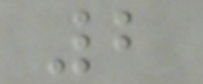2
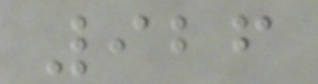926
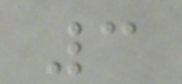3
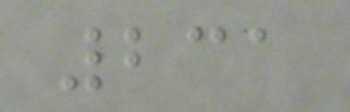231
